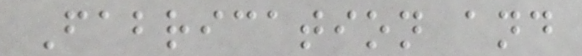Fabrication and
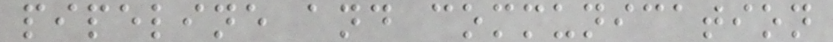pipeline and communication
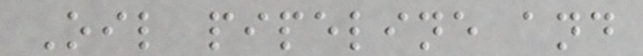Oil pipeline and
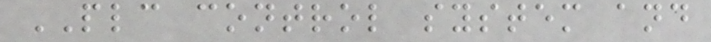PLC control system and
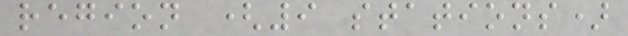region (9 stations)
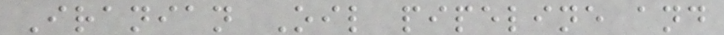Iranian Oil pipeline and
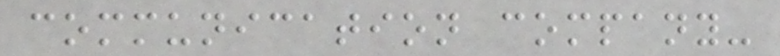communication company-
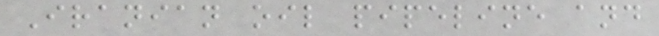Iranian oil pipeline and
